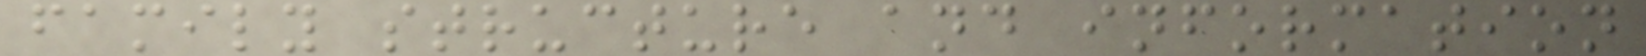family structure and information
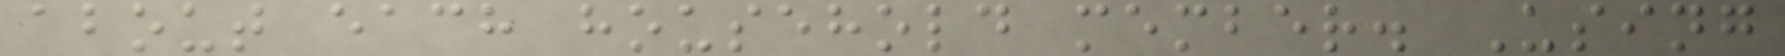about each household member. Using
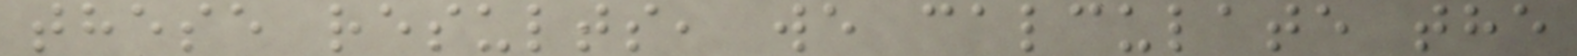these results, we calculate the
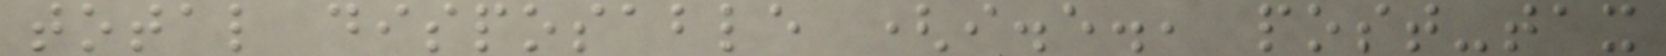total disposable (i.e., post-tax
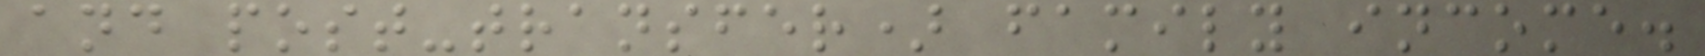and post-transfer) family income.
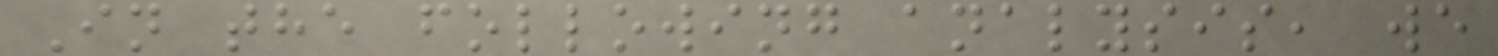In the following analysis, we
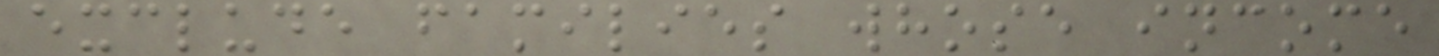exclude families whose income
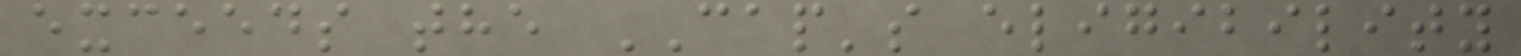exceeds the CAP's eligibility
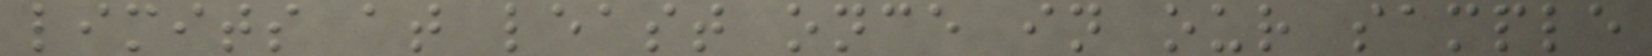limits at least once in our sample
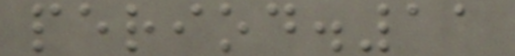period.11
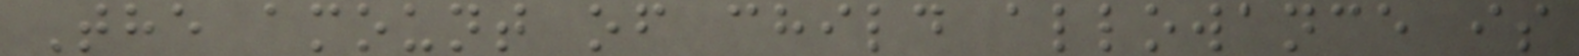The amount of child allowance is
